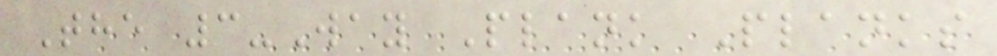The 3-Way Plank Planks
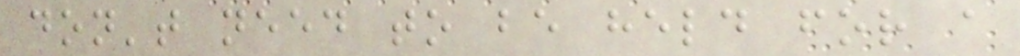don't need to be held for a
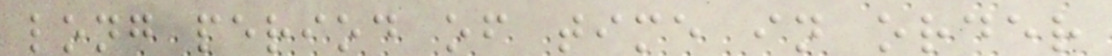long period of time in order
